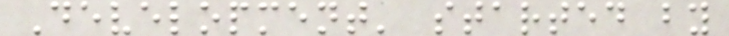Development' started by
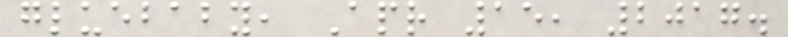gluebaby, Apr 15, 2017.
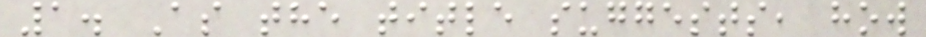1. As the title suggests, how
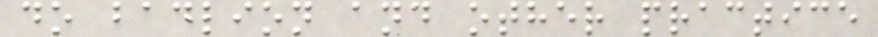do badlion and other practice
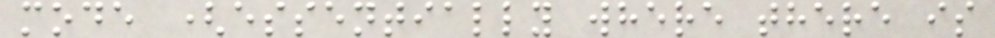mode (essentially where there is
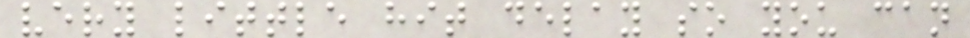very little hit delay so you can
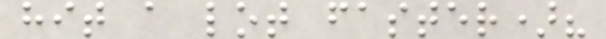hit a lot faster)?
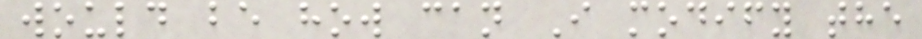would be how can I modify the
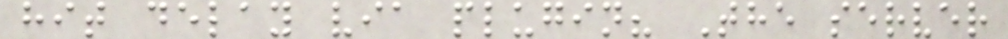hit delay via plugin? The server
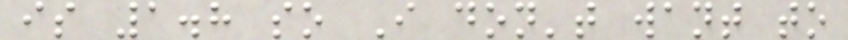is 1.8 so I don't want to
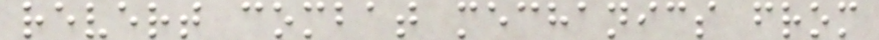revert combat mechanics from
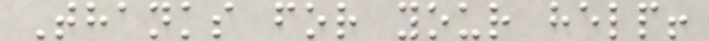Thanks for your help!
